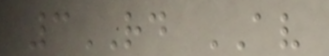3RD AV
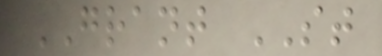GRANT ST
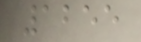1255
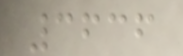3636
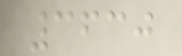3630
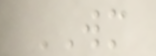WM
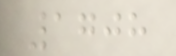1708
